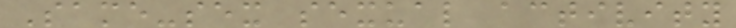Same-sex sexual activity
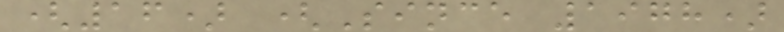(16) (Since 1978)
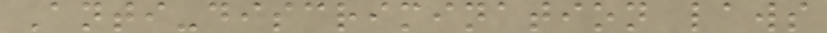Anti-discrimination laws
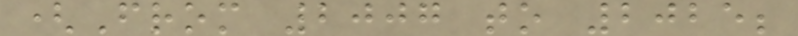(From 2007 to 2025;
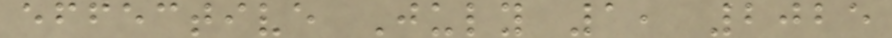effective July 1, 2025
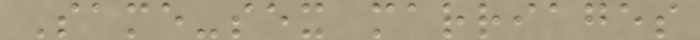Same-sex marriages
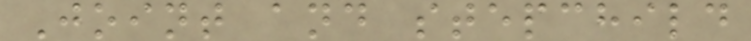Joint and stepchild
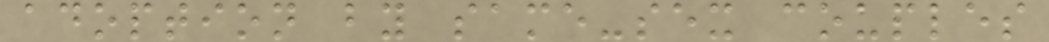adoption by same-sex couples
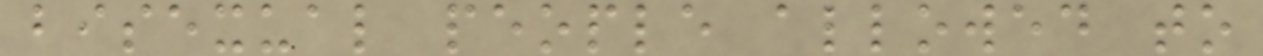bisexual people allowed to
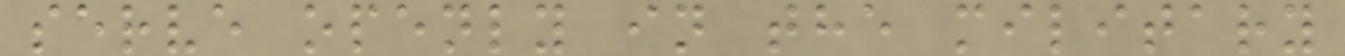serve openly in the military
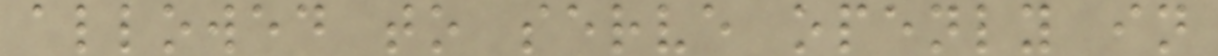allowed to serve openly in
